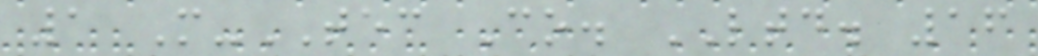1 M-TEC Co. LTD. 16
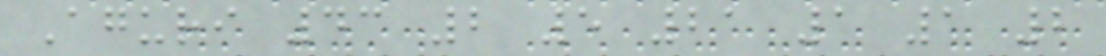Aguri 43 2 5 21 1 1 2
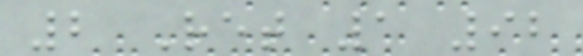2 Ret 1 92
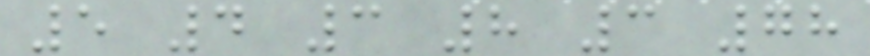5 4 3 8 3 78
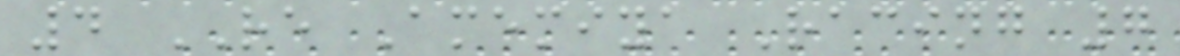4 RE Amemiya Racing 7
